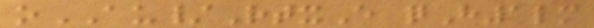oAU/RtxE qH1lm
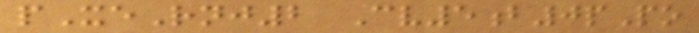pXeRnj2 Cv5b0pPo
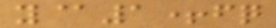y@1+fq
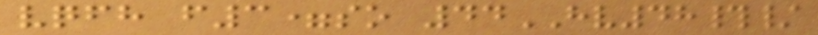vqfh f3=so 44HV48#/
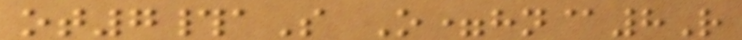ot7#aS O=hn@8R
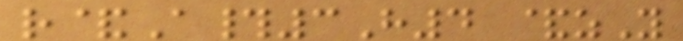r&A#3H4 &zY
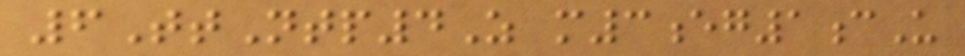6TtNtp4Z m3eg1cU
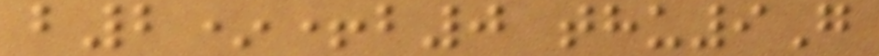b2*+b0 thu9G
